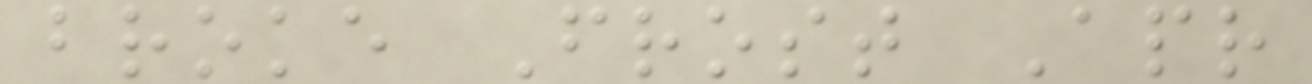broke Frost Apr
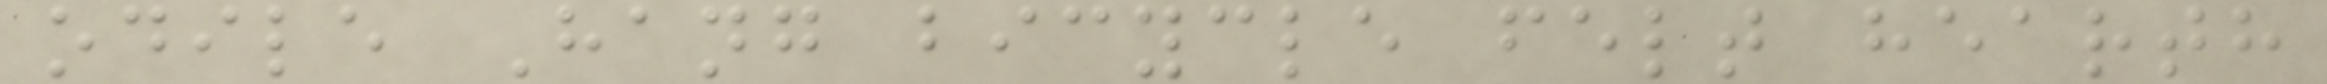odile Hang bicycle felt hearth
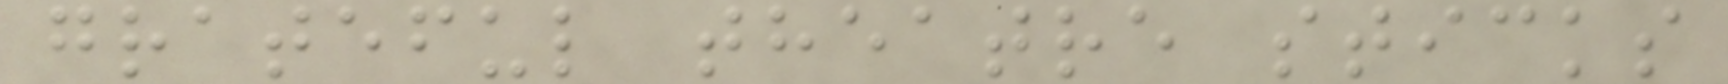grateful theatre sticks
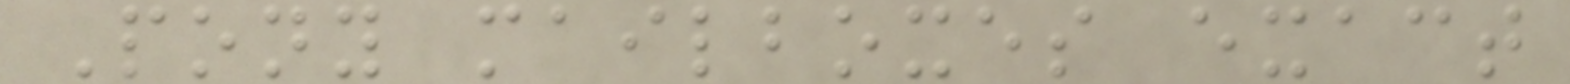Pony mailboxes exact
